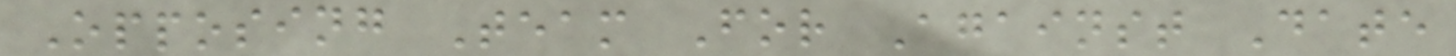Opposing Team For Against Date
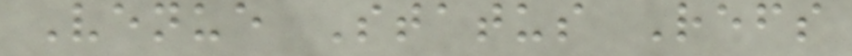Venue Status Refs
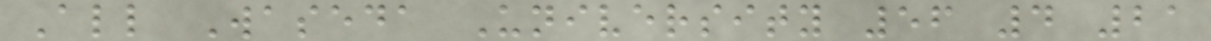All Waseda University 56 4 21
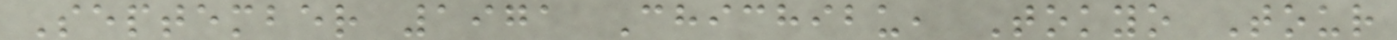September 1971 Chichibu, Tokyo Tour
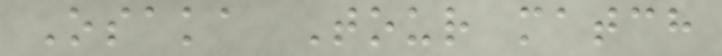Osaka Tour match
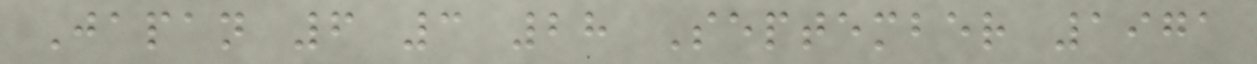Japan 6 3 28 September 1971
